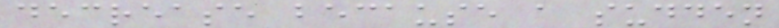decrease because a sudden
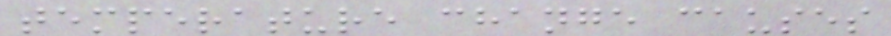temperature change causes
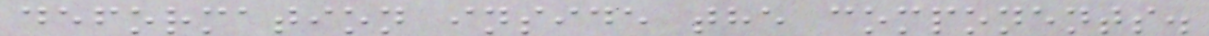deformation inside the components.
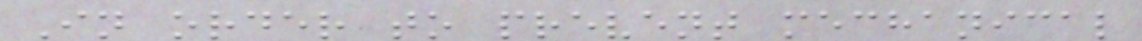In order to prevent mechanical
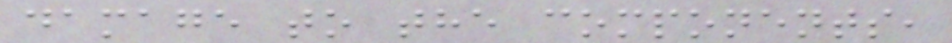damage to the components,
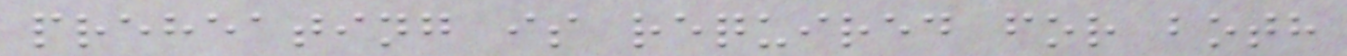preheating is required for both
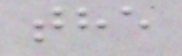the
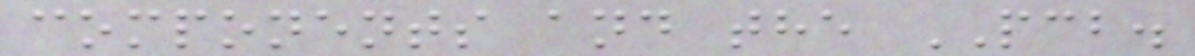components and the PCB.
